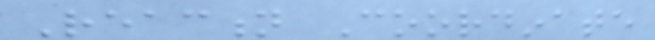Reaction Coordinate
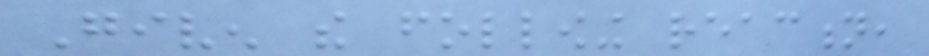Given the following reaction,
